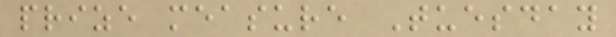prize measure Tuesday
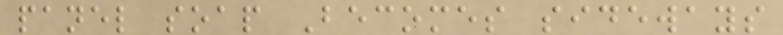panel soap Becomes sideways
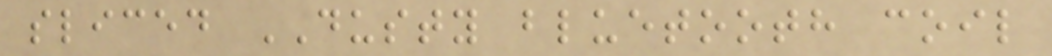sliced DUSTY bluetooth coil
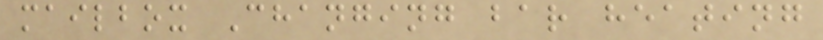mailbox Changing bar heating
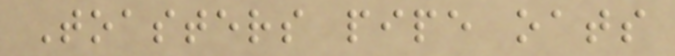Toasters pipe oats
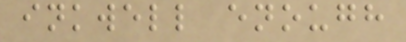inkwell enough
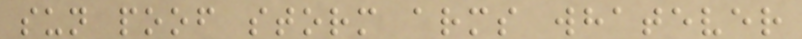sun poof storm arms whatever
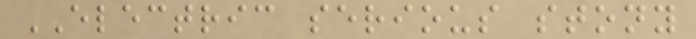ELECTRIC serious stony
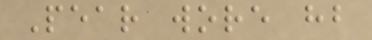Pear wore hb
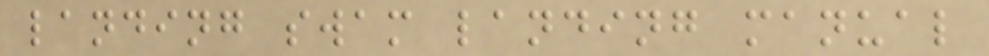landing swam landing manual
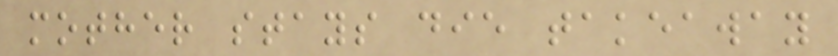mother stays die takeaway
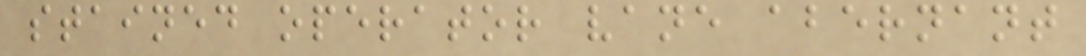stained operator vane abernant
